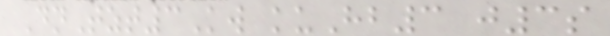DnTzt3Kw kuHb3 j3s
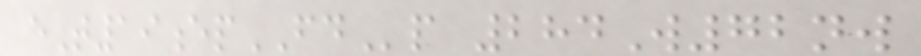eT19epFDp 284W72nw
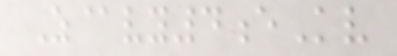Z@vy4eKv
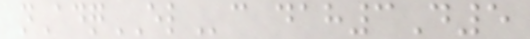nAdqELc dah3D5
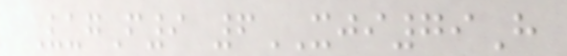VugF9 6XJI79H
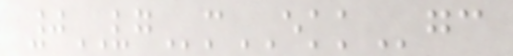0VGmEKKgc
